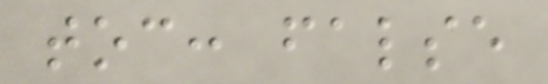toc: false
